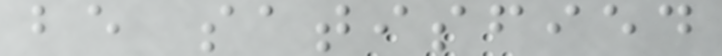be satisfied
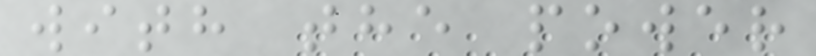with the power
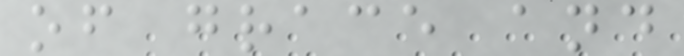of grace and
